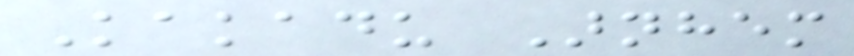Kakadu Arnhem
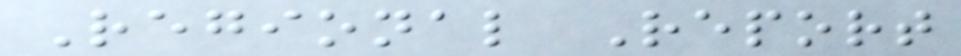Regional Report
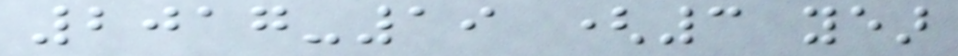2017-19 (3 year
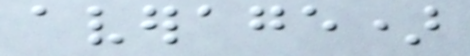average)
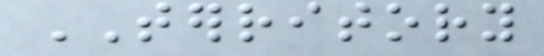TERRITORY
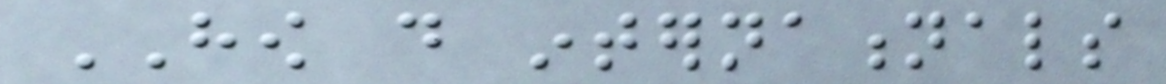HOW do internationals
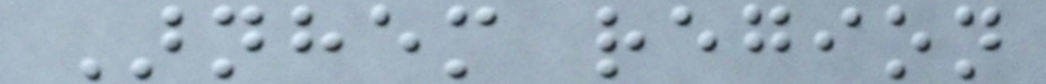Arnhem region
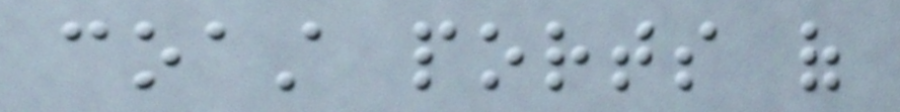coast ports of
